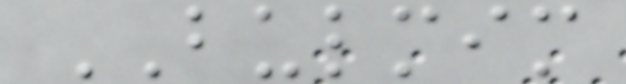BULMIM
